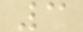3
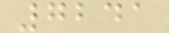7241
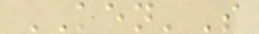KEN'S
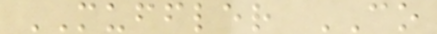MUFFLER CO
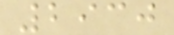2930
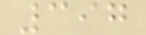397
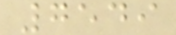7549
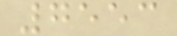7553
